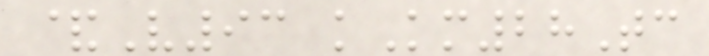&V93 kKm28Tc
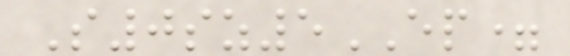S0sz5EP=
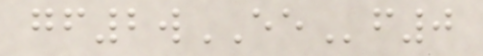gf2wEEf0
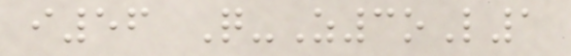i56 Q-Z3oL1
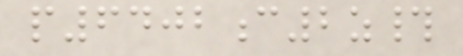p6402c2z#
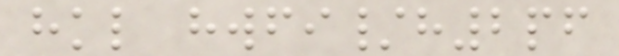hkl hwfi/h2pf
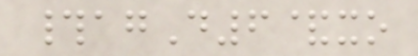#agD6&xo
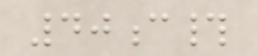40c#
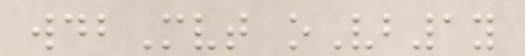wdbMvt oVb1y
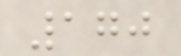170
